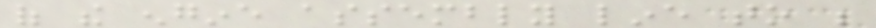of the engine assembly line to be
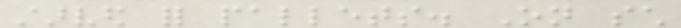starved for pallets. On such
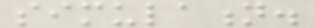simulation.
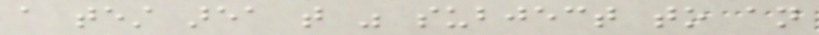a test area that was subject to an
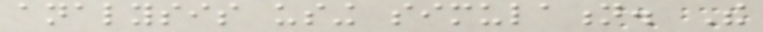analysis using simulation. The
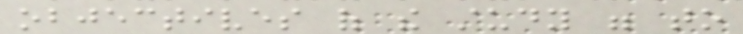objectives of the study were to
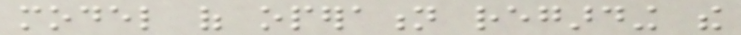model of operation regarding the
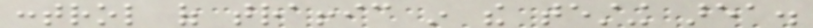control of traffic in the testing area.
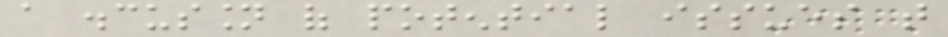a discussion of potential issues that
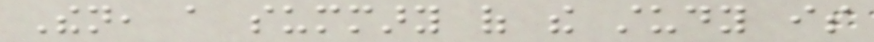Then, a summary of the study is
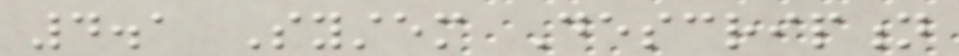4.1 System Description
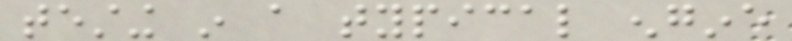testing in a typical engine
